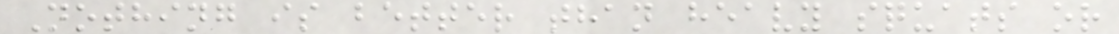Nothing is better than heavy squats or
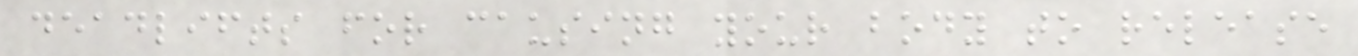deadlifts for causing your body to release
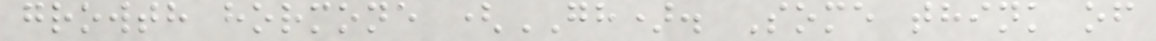growth hormone (GH). Some think of
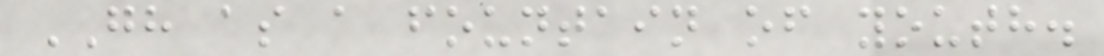GH as a fountain of youth.
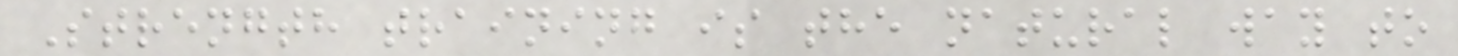Strength training is the natural way to
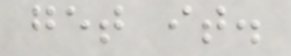get it.
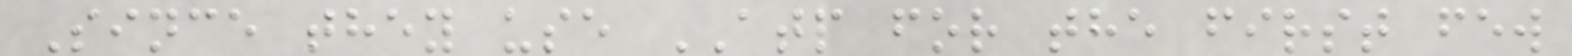Since they use ATP for the first few
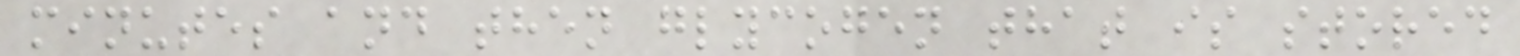minutes and then glycogen that is stored
